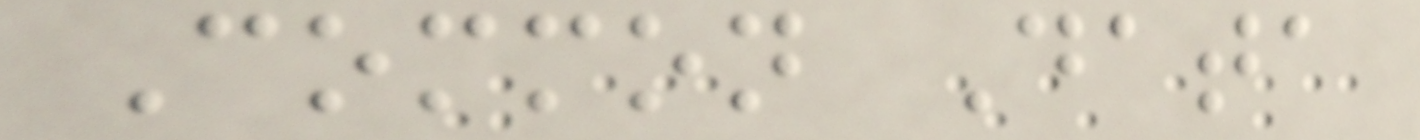Common Data
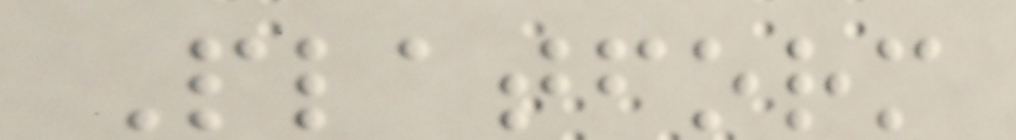Platform
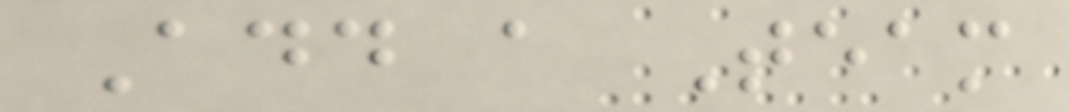Add a Team
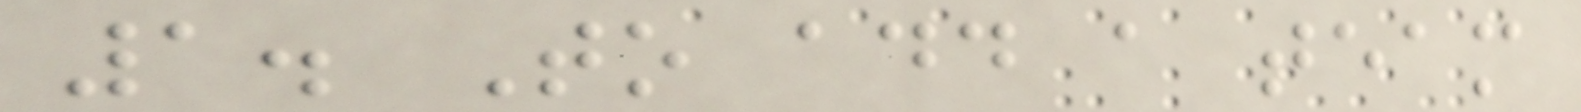1. To add a team
